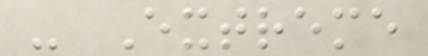- Extreme
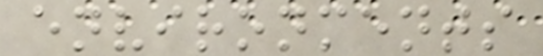environments
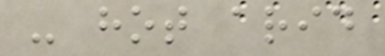- hot arid
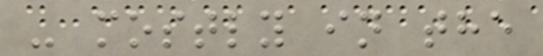- mostly in the
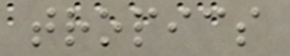tropics
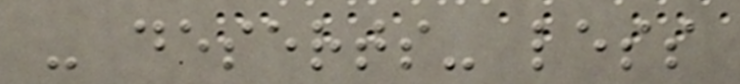- deserts- less
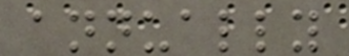annually
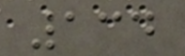134
